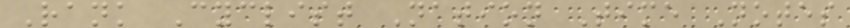Rank Cyclist Nation Time Notes
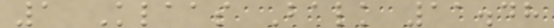1 Klaas Balk 11.48
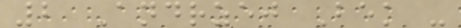2 Andrzej Bek -
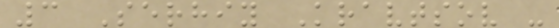3 Serhiy Kravtsov -
